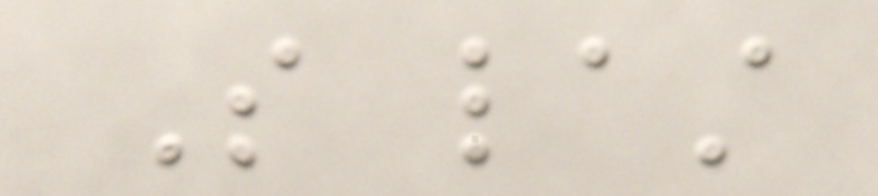So last
